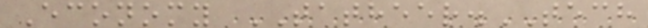Economy TATHEER.TECH
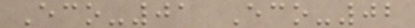Eco-01 Eco-02
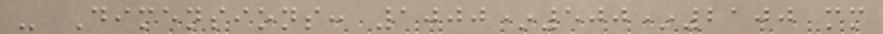- Dimensions: 1000*500*2100 mm
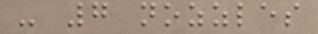- 7 nozzles
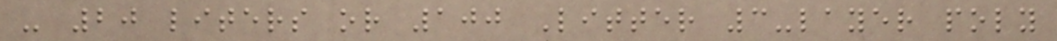- 20 liters or 100 Litter 3-layer poly
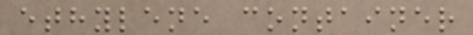ethylene container
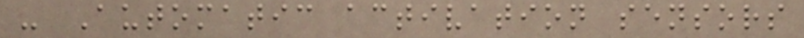- Automatic activation sensors
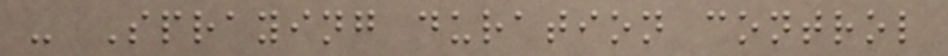- Spraying duration control
